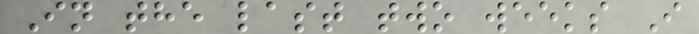In the last two weeks I
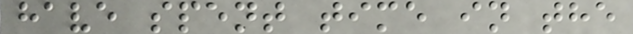have spent time in the
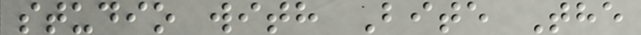studio with Bite The
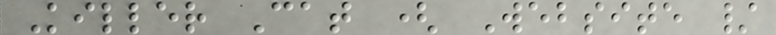Killer Cat ( Website /
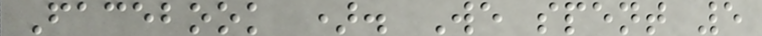Facebook ). We spent 5
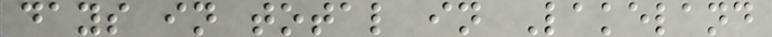days in total in Lakeland
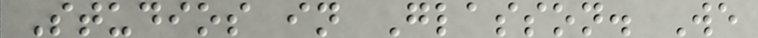Studios in Glasson. We
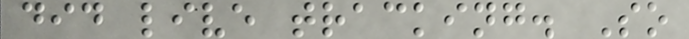did live tracking. So
